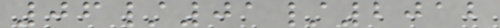06/01/2012
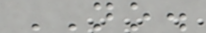NO.
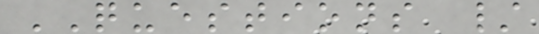QUESTIONS /
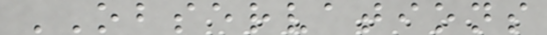OBSERVATIONS
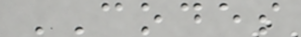CODES
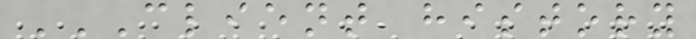CLIENT HISTORY
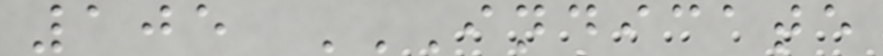105 INDICATE
